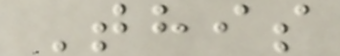This
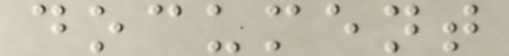document
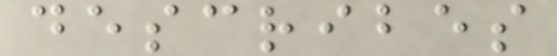describes
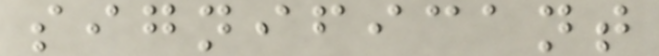significant
